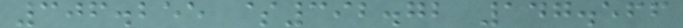306.255 $392.72 147.566
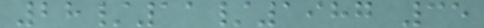28/11/1987 35
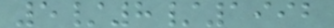5/8/1992
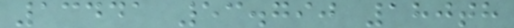13441 53.790 180th
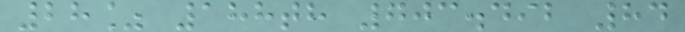28% 188th 703.492 84
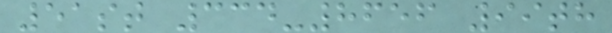51st 334-8656 99th
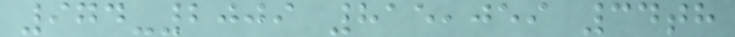974-2009 815,059 34th
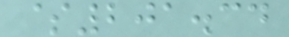$201.34
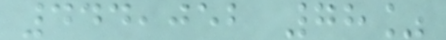444,052 78%
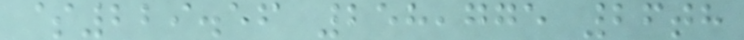$229.56 258,775 26th
